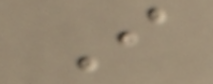I
